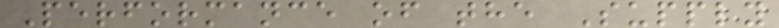Performance of the Supply
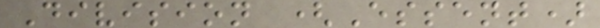Division (Essent)
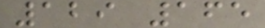129 165
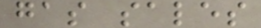gas sales
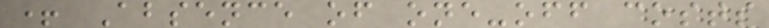+ Absence of one-off costs
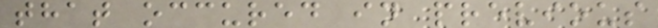that occured in previous
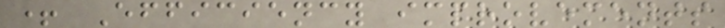+ Efficiency improvements
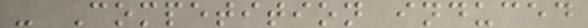- Competition induced
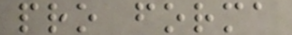pro forma
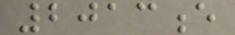2013e
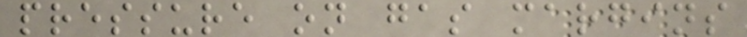pressure on gas margins
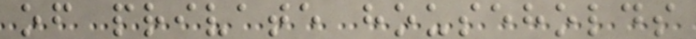of private households
